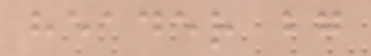header bg
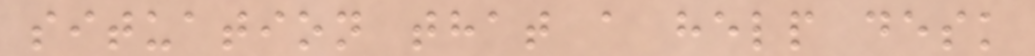situation that a help desk
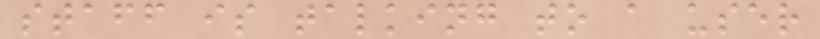staff is talking to a user
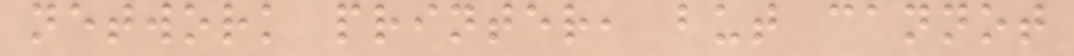network printer, but cannot
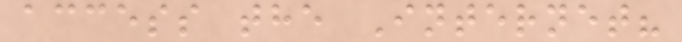access the Internet?
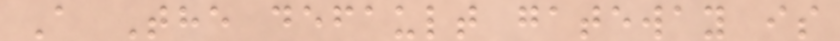A The default gateway is
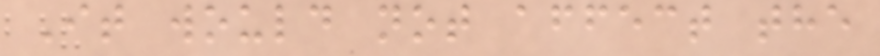It would not affect the
